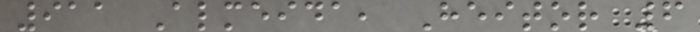911 Almeida, Heitor 6
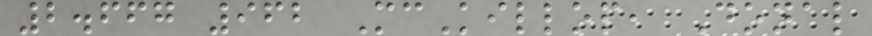2.667 962 McKillop, Donal
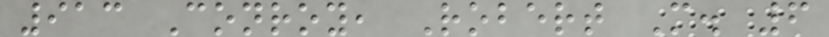913 Conroy, Robert M. 6
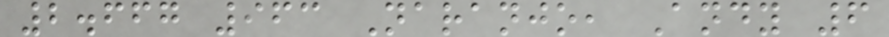2.667 963 Naranjo, Andy 6
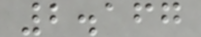2.167
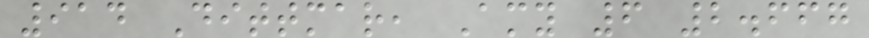914 Dittmar, Amy 6 2.667
